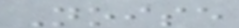Noise
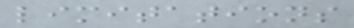limitations
